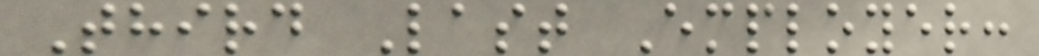Third Last Employer:
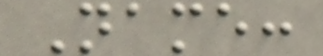Name:
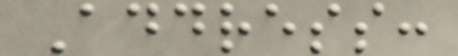Address:
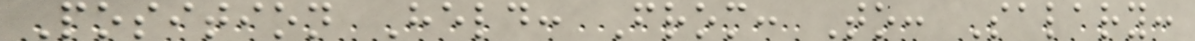Position Held: From: To: Salary:
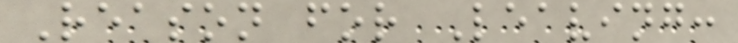Reason for Leaving:
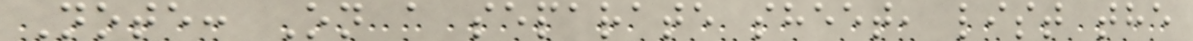Note: On a separate sheet, list the
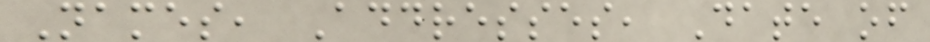Names, Addresses, Date of
